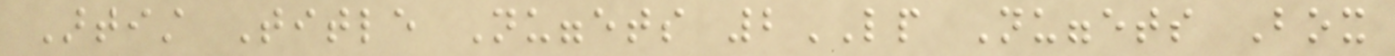Artist Title Nuggets 2LP Nuggets Box
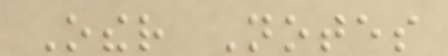Other Notes
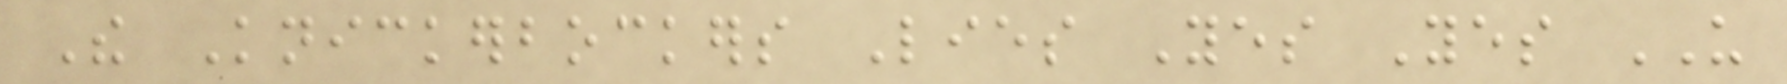The Knickerbockers Lies Yes Yes US
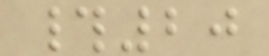#20
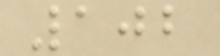102
